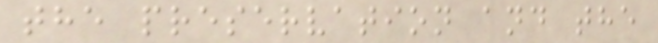the preservation and the
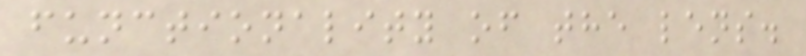functionality of the lens.
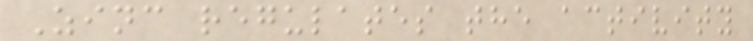Zinc regulates the activity
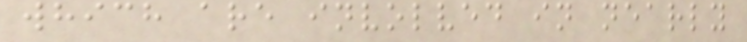which are involved in nearly
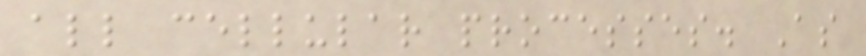all cellular processes. As
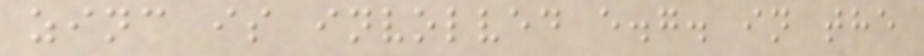zinc is involved e.g. in the
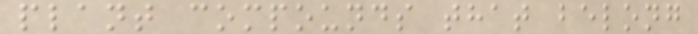plant compounds that belong
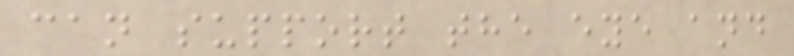can support the eye and
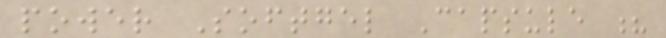power Softgel Capsule ?
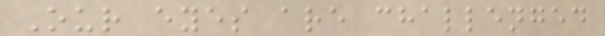Our eyes are challenged
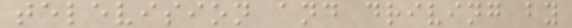television and driving by
